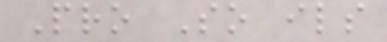Pro So ils
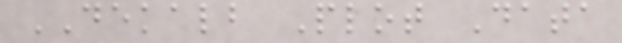DEKALB Plot Data
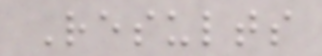Results
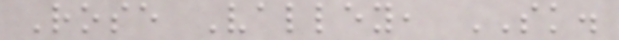Rose Valley, SK.
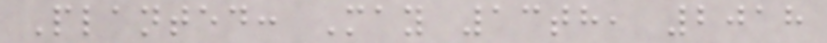Planted: May 13th, 2018
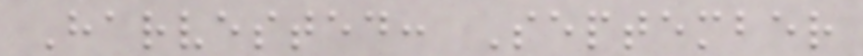Harvested: September
